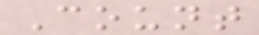Count
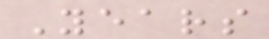Years
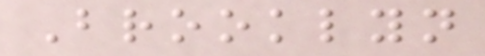Brooklyn
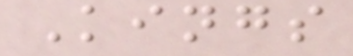Kings
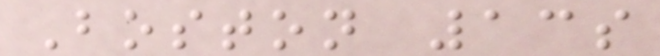Boston 13s
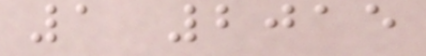1 2015
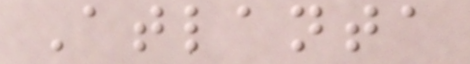Atlanta
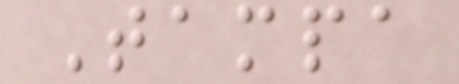Tampa
